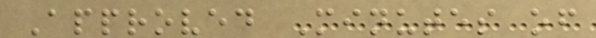Approved Minutes of
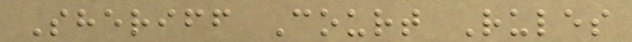Sheriff Court Rules
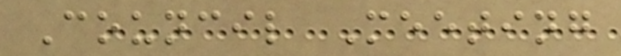Council Meeting
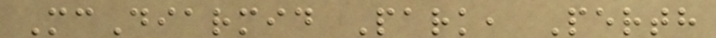McDiarmid Park, Perth
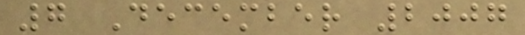7 December 2007
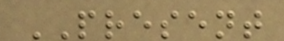PRESENT
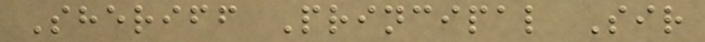Sheriff Principal Sir
